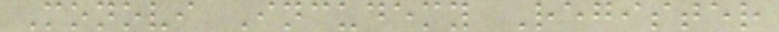Monovi Incudemy Register
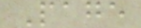Page
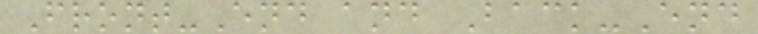Front-End and Back-End
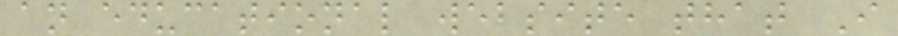an educational website that I
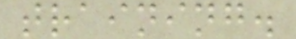training.
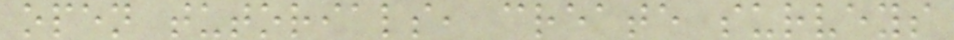open tutorials, create surveys
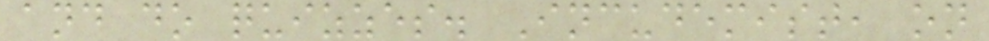and do quizzes. Incudemist, on
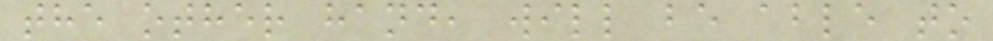the other hand, will be able to
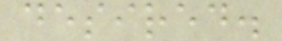desired.
